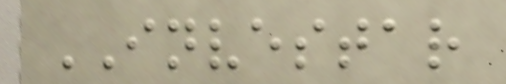INVESTAR
